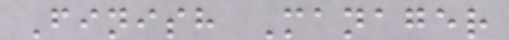Finish Manager
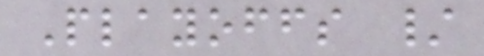Playoffs /
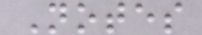Notes
